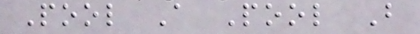Pool A Pool B
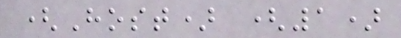(Host) (1)
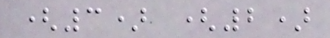(3) (2)
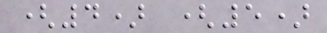(4) (5)
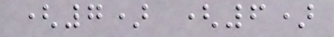(7) (6)
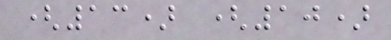(13) (10)
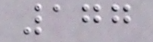177
